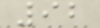92
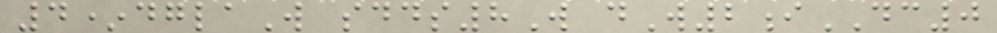4*dglaW sdds8W dW2iDC0
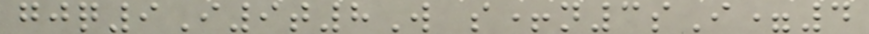gjq9I9t8W s+n3sI=4
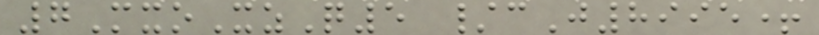7MxoXzQ5 /cJ8995+
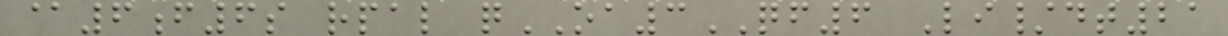@6f6s rpal qOA3QF6 Li/dt21
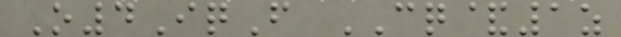O4IqF CQ&1z
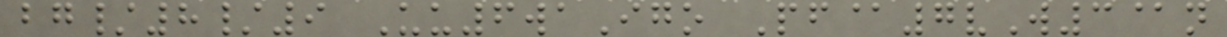bg/8/9 Uu6waIgo Pf@7vW3@n
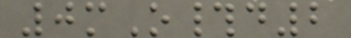0mO#d2
